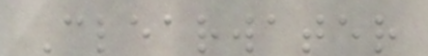Clearwater
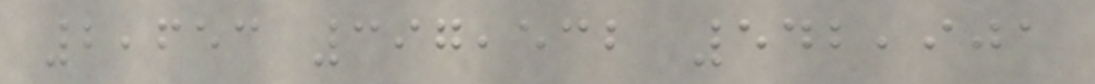2,653 397,532 542,901
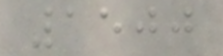1500
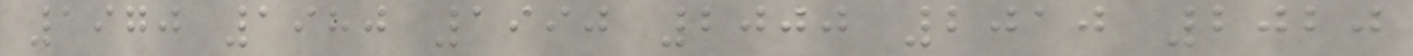1970 1980 1990 2000 2010 2020
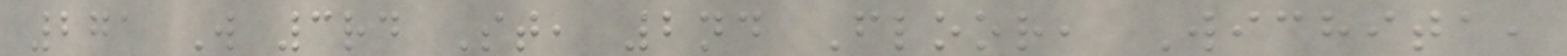271 W 3rd St, 2nd Floor, Wichita,
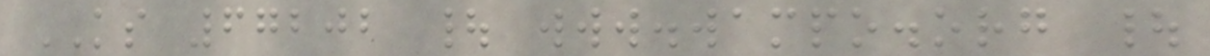KS 67202 | www.wampo.org |
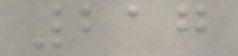217
